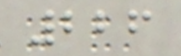226
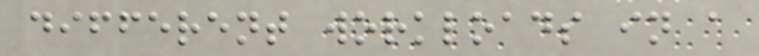different workloads in a
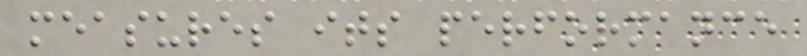measures its performance
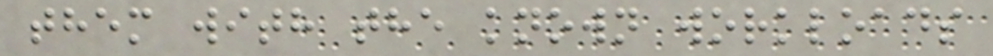them with the known workloads
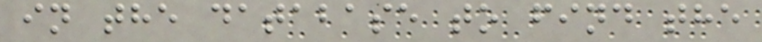in the database to find the
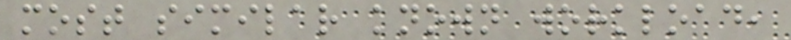most similar known workload,
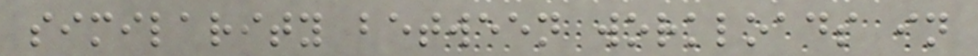similarity between workloads in
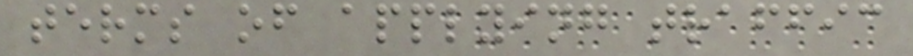terms of applying traffic
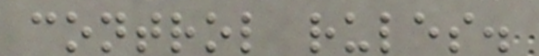control rules.
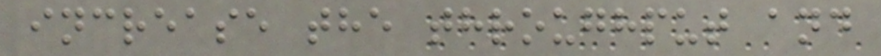increase the throughput and
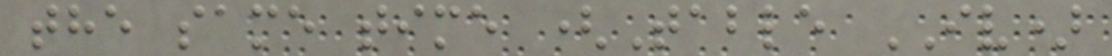the same time (Table IV)
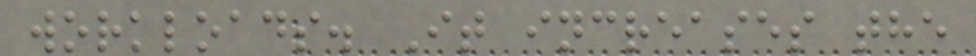workloads. It increases the
